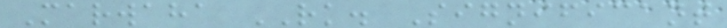Marwaha RK. Significant
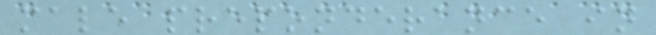male preponderance in
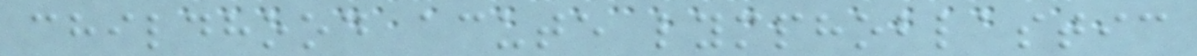childhood acute lymphoblastic
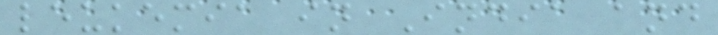leukemia in India and
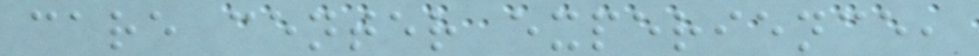care center experience,
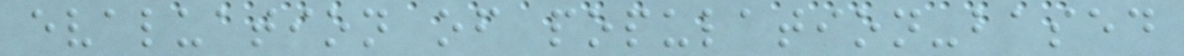evaluation of population-based
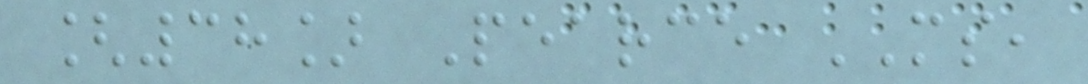[38] Pearce MS,
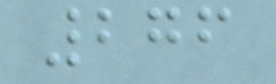276
